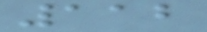112
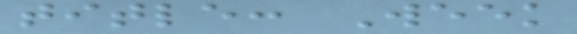title: Week
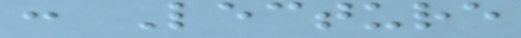: Lecture
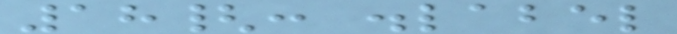18{: .label
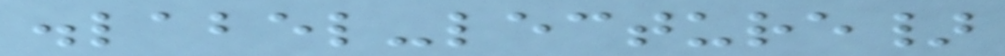.label-lecture}
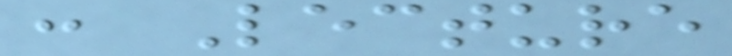: Lecture
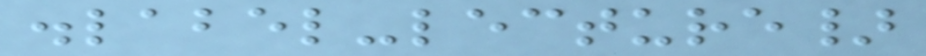.label-lecture}
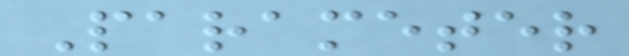Parameter
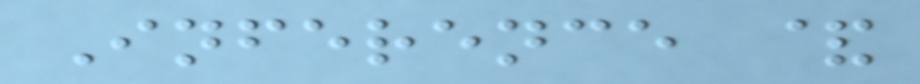Inference &
